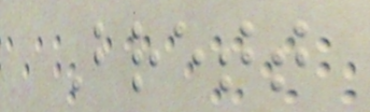Brett
